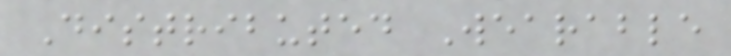Distributed Wearable
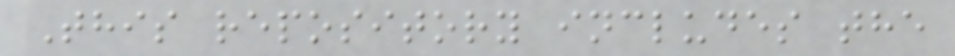This repository includes the
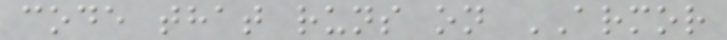code that runs on ARMOR
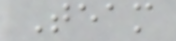Team
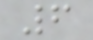6
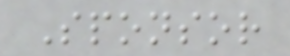Sponsor
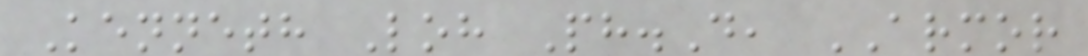Kenneth Loh Ph.D, ARMOR
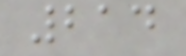214
